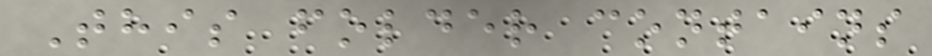This folder contains
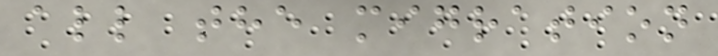all the migration
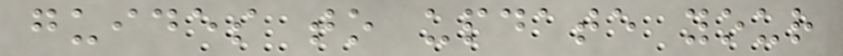guides to update your
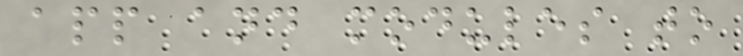app and modules to
